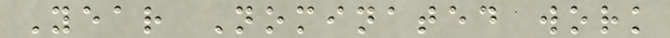Year Nominated work
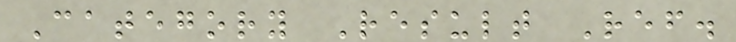Category Result Ref.
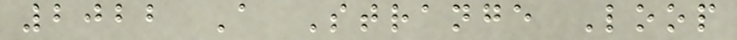2022 A Strange Loop
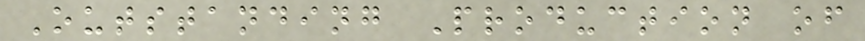Outstanding Production of
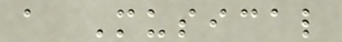a Musical
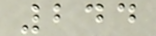244
